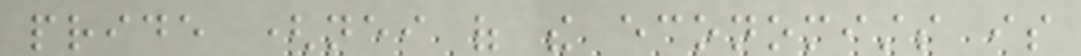pride (neither of the economists is
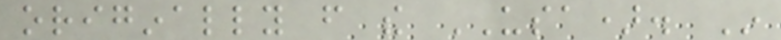originally from the USA). In
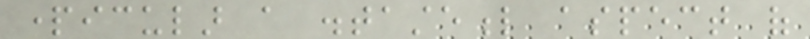particular a distasteful aspect of
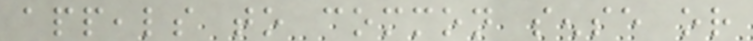appeals to common sense or
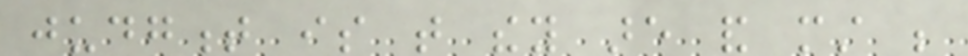judgment is that they are and must be
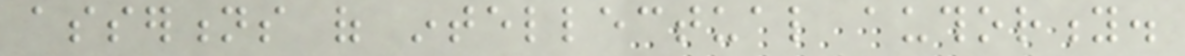assertions of intellectual authority.
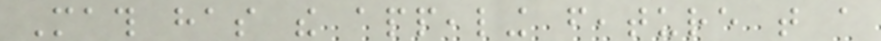Math has the appealing feature that a
